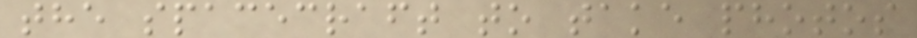the spacecraft to take photos
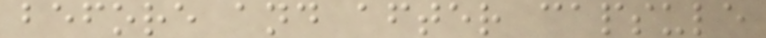before and after capsule
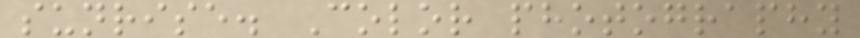sunrise. Color photography
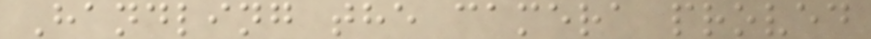Handling the camera proved
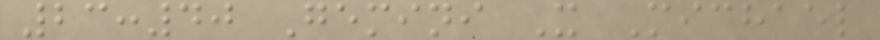23:40 Gemini X Michael
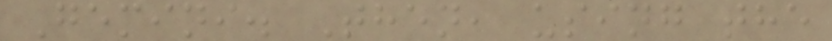Gemini. Then, using the
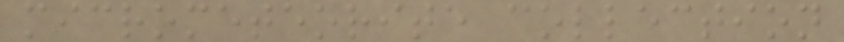micrometeorite collection
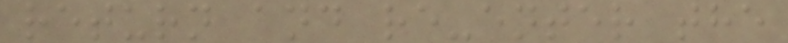return and re-enter the
